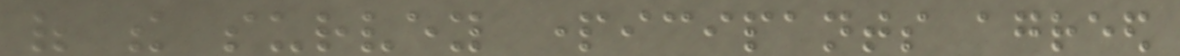of the survey participants agreed
